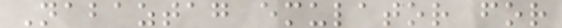Nabaztag emulator for
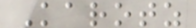Karotz
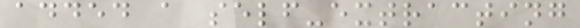added a self-extracting
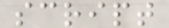script
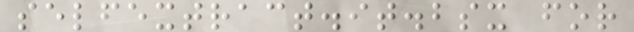selfextract.it.bsx for
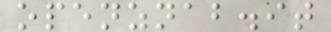openznab.it
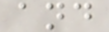and
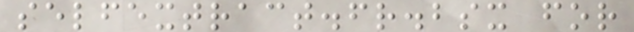selfextract.fr.bsx for
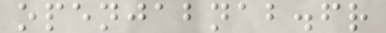openjabnab.fr
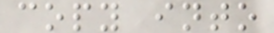copy into
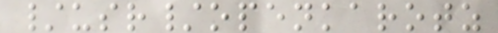/usr/openkarotz
